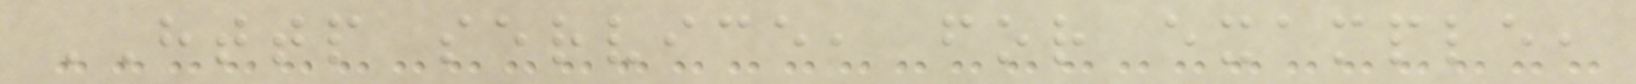HTTP service, for example,
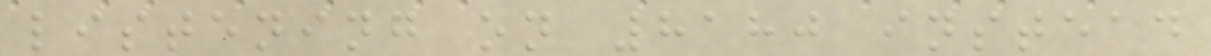listening on 8180 instead
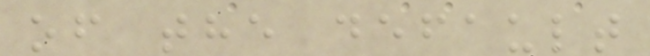of the default
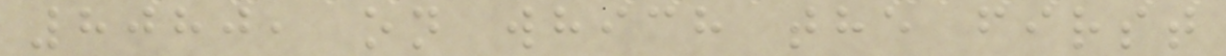8080, on which the first
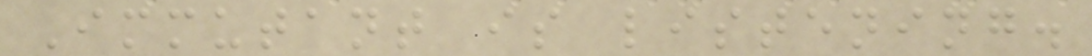Immutant is listening.
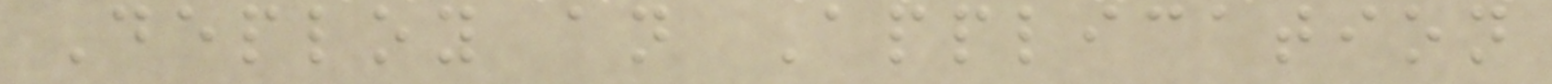Deploy an Application
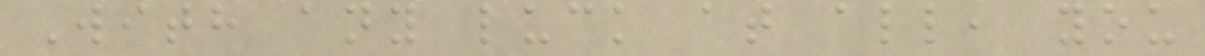With any luck at all, you
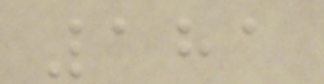181
